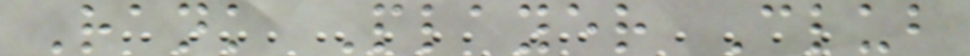Rank Player Club
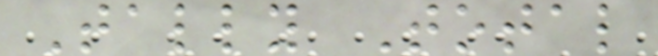Tally Total
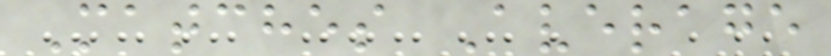Matches Average
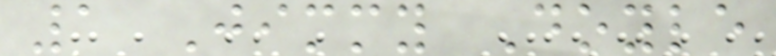1 Jimmy Doyle
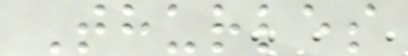Thurles
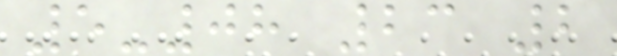5-08 23 2
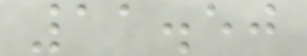11.50
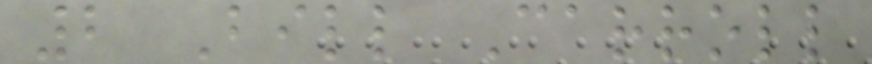2 Bill Carroll
